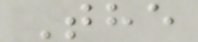The
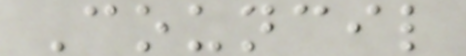Council
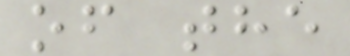of the
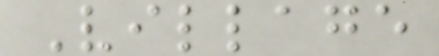Village
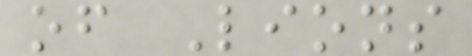of Lions
